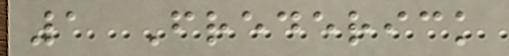1 Frederick
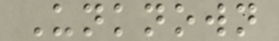Unknown
